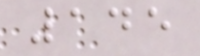145
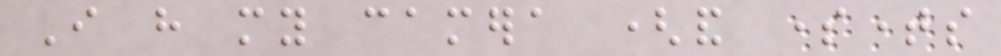I have my camera (and sometimes
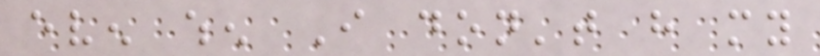even when I don't have my
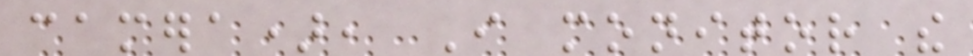camera), I monitor the
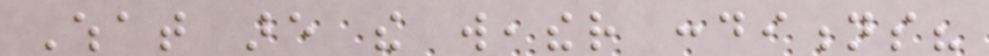What are the weather conditions?
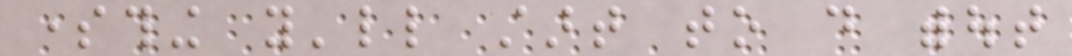something you'll start to do without
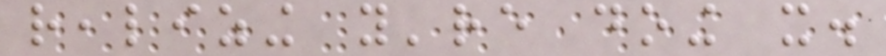realizing you're doing it.
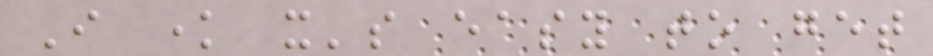I know it's easy to get
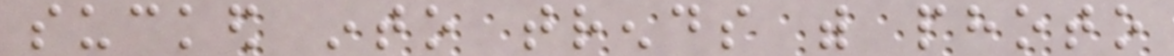sucked into trends with photo
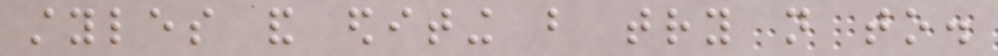styles and editing but try not to.
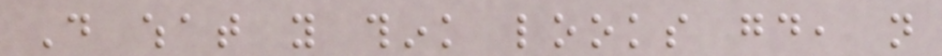Do what you think looks good, not
